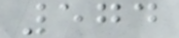574
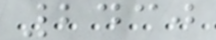2430
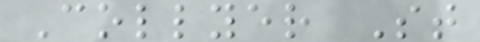Collyer St
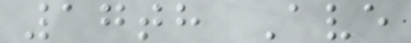17th Ave
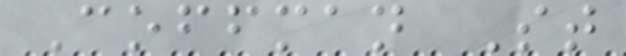Coffman St
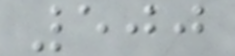500
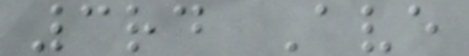3rd Ave
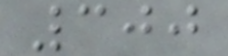300
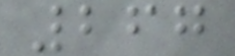267
